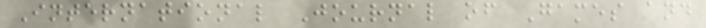International Journal of Games and
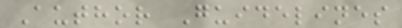Author Guidelines
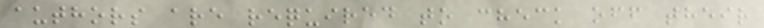authors are required to check off their
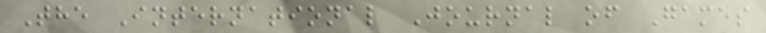The International Journal of Games
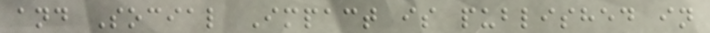and Social Impact is published in
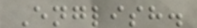English.
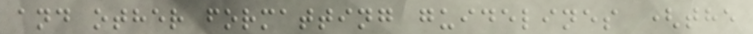and other formatting guidelines (the
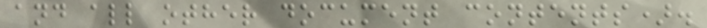and all other document contents).
